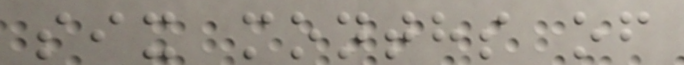six months of
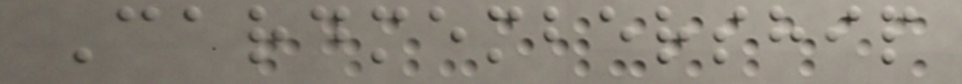Cardmembership
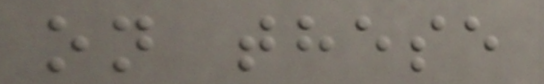on these
